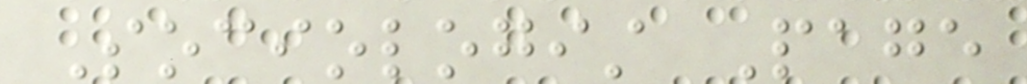Sociologist Page
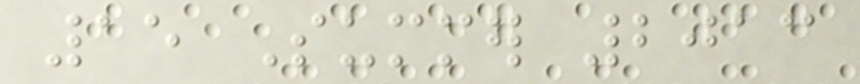15 Summer 2013
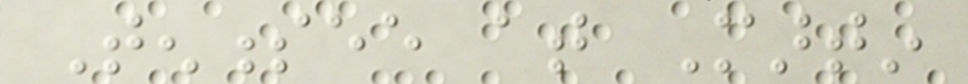Tennessee at Martin
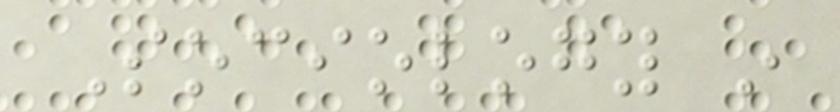Sociology in
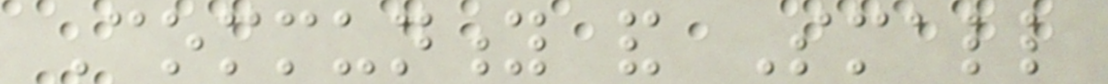Community and Small
